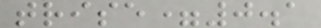trise=0.1
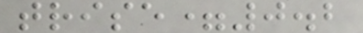trise=0.2
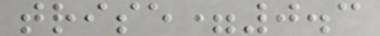trise=0.3
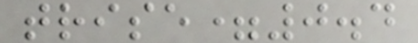trise=0.4
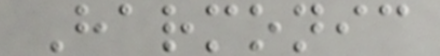Harmonic
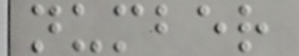number
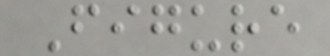Figure
